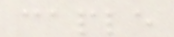caple
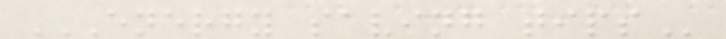ENERGY SAVING TIPS
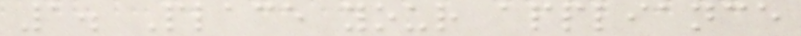1. Place your appliance
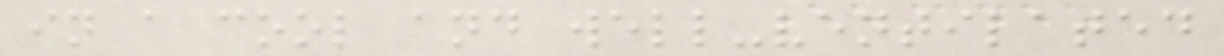in a cool and well-ventilated
